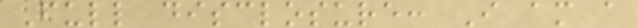Full disclosure: I am a
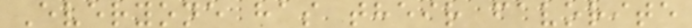Everyone has their favorite
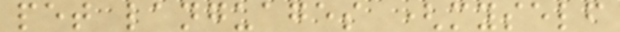pet languages (myself
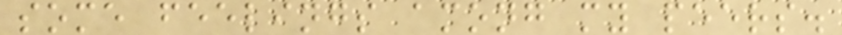some feelings among my peers.
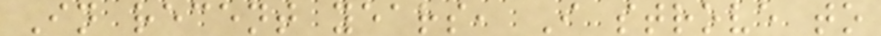In recent years, I strove to
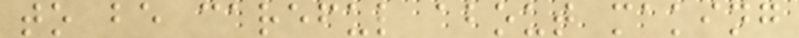to be careful about making
